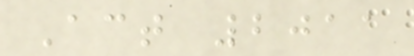Act 2011
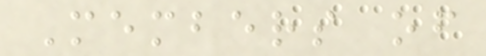Members of
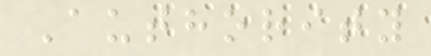Authority
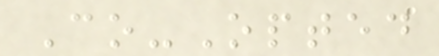Co-Opted
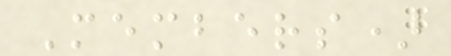Members)
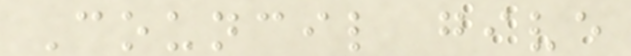Council give
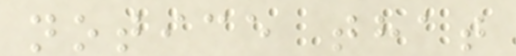notice that
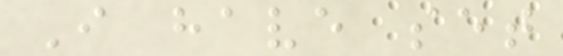I have set
